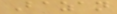Bazan
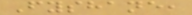Fyshane,
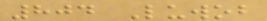804 Luwob
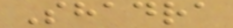Shadra
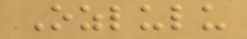Ozlulu
